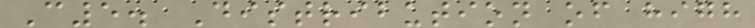C5. Distribution of high
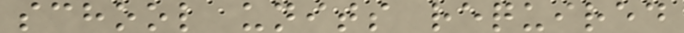school units required
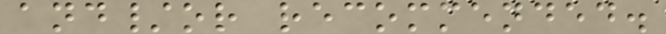and/or recommended.
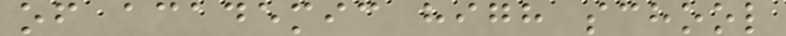of academic high school
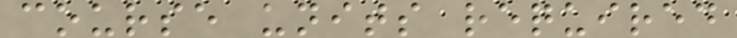course units required
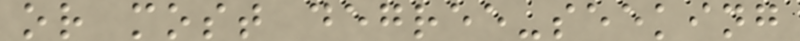or most degree-seeking
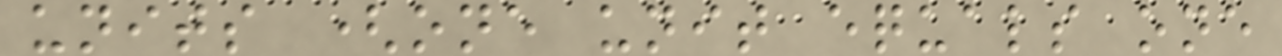units (one unit equals one
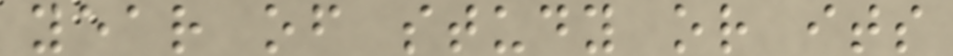year of study or its
